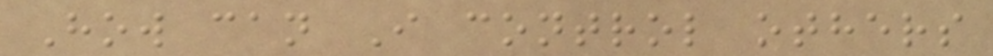How can I control others
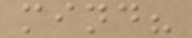mind?
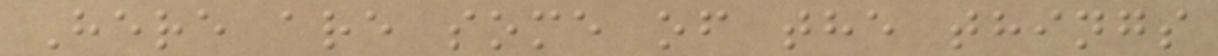Here are some of the things
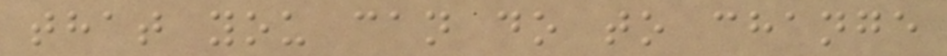that you can do to change
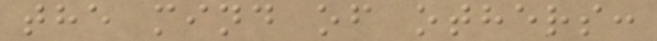the mind of others:
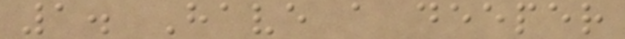1. Have a deeper
